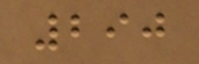290
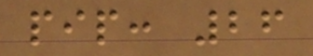pip: 26
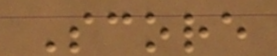Score
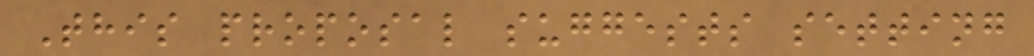This proposal suggests setting
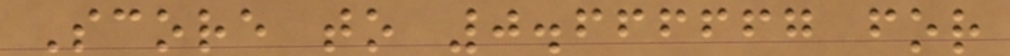Score to 0.666667 for
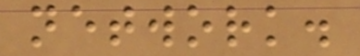network.
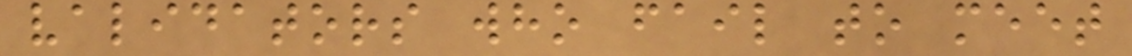validators who fail to meet
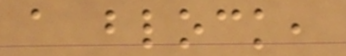a block,
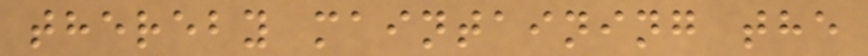thereby maintaining the
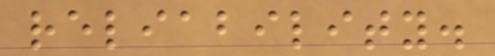reliability.
